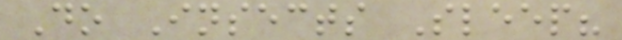Do Insects Sleep?
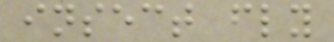insect fly
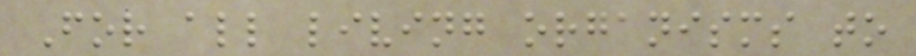For all living organisms to
